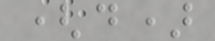(d)
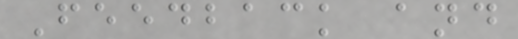Feedback and
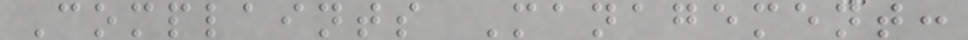Complaints Management:
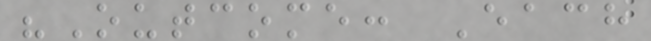"Outcome: Each
